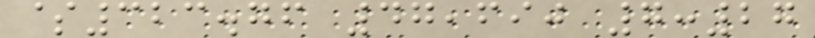$323.76 47,690 7:27
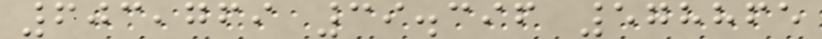603,769 39.396 578865
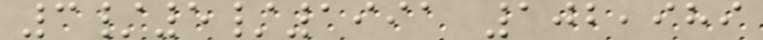3/5/1991 102,989
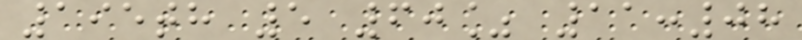195th 5 60% 11:08
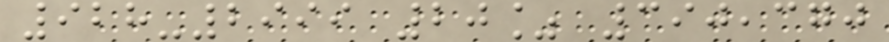928-2999 20% 390,370
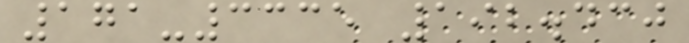171-3335 192.430
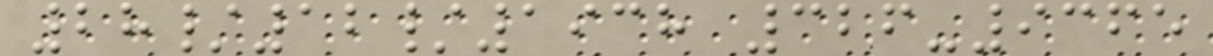28/12/1938 326-9365
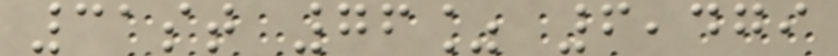31st 76% 6,479
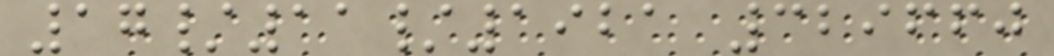17/11/1921 329660
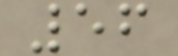56
